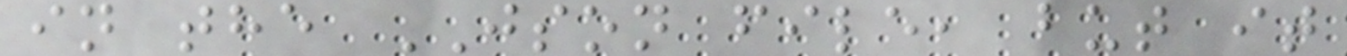in the JSON file, but it
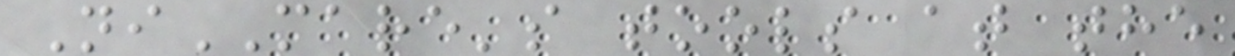NiMARE's tools at the
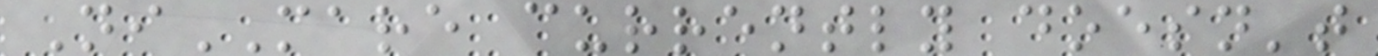NiMARE currently doesn't
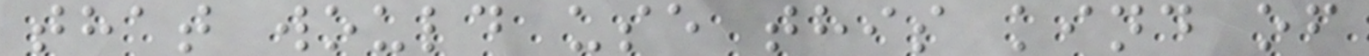that would use this kind of
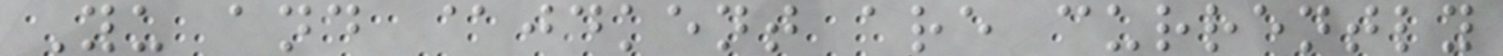Yu and @jdkent are currently
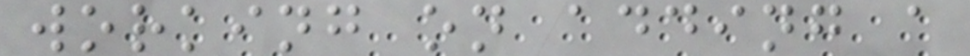working on adding a
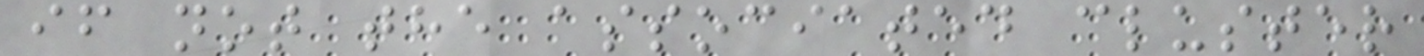if not the associated cluster
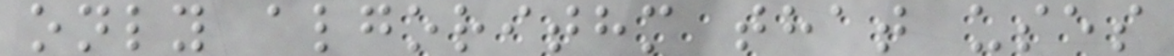only algorithm that uses
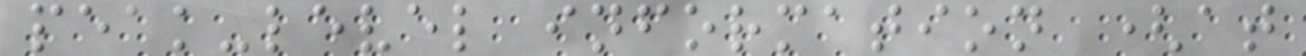peak-level information (at
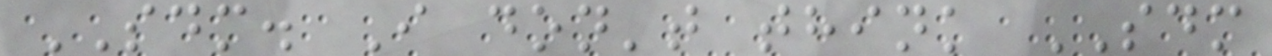SDM. I don't think SDM
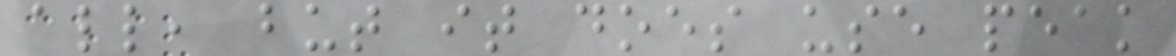all, but it does use peak
